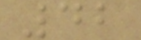42
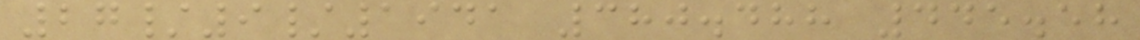27/9/1941 380.488 445.58
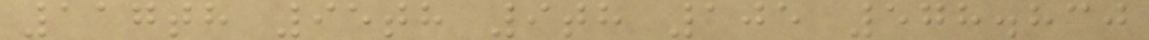117th 95th 9th 105 578.830
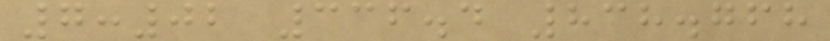7:02 336.4 838.768
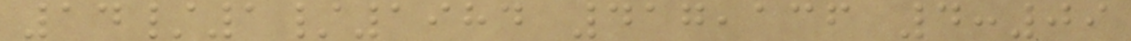14/1/1984 417,136 4:09
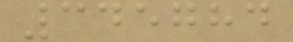345784
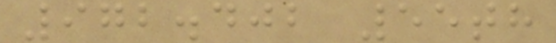972.402 55th
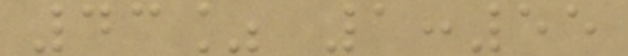43% 1:55
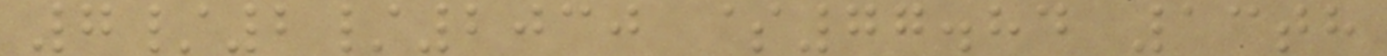7/2/2030 $77.84 13th
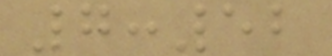7:52
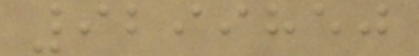9299850
